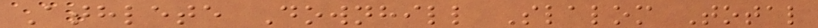Athlete Downhill Slalom Total
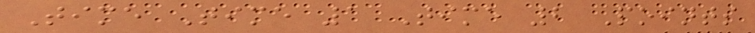Time Time 1 Time 2 Points
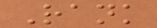Rank
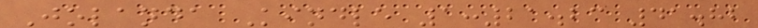Jolanda Kindle 1:21.23 41.82
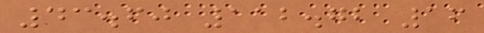43.60 112.72 16
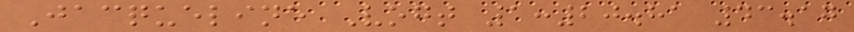Jacqueline Vogt 1:20.81 43.17
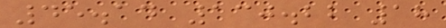45.14 130.22 18
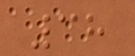38
